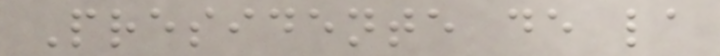Presidente de la
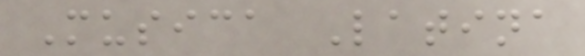Musica Latina
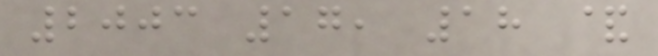2003 17, 18 &
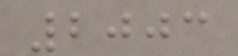2003
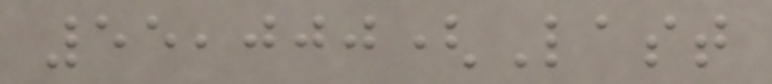55,000(Last
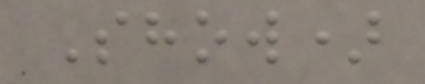Show)
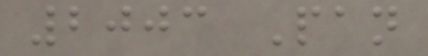2003 Pan
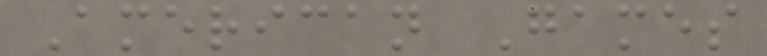American Games
